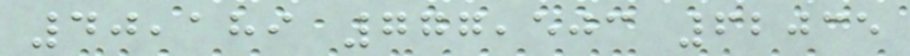40,189 777,503 62035
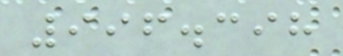996.398
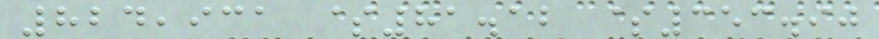824,931 $81.12 $353.90
